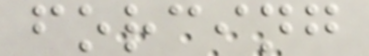forcing
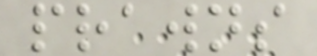prawns
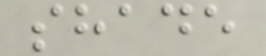shade
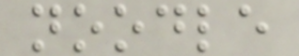noodle
